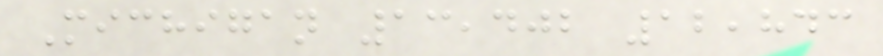Michigan 13,402 12,843
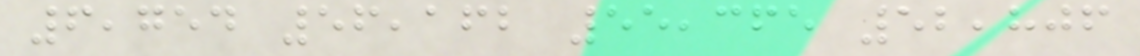6,754 56,162 55,365 52,806
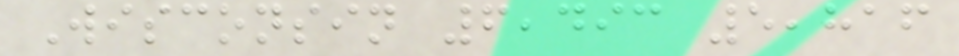Wisconsin 6,493 5,816
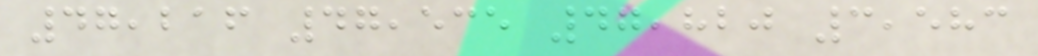47,216 47,535 47,820 3,583
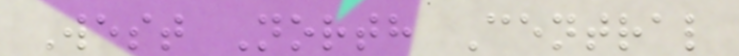West North Central
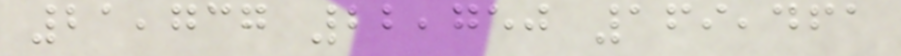21,737 22,750 169,461
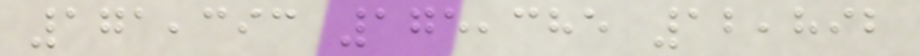171,393 175,385 12,892
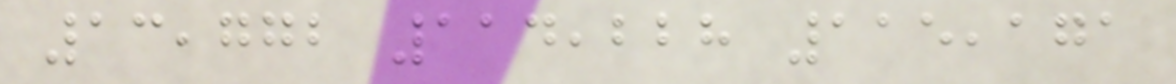13,772 114,228 115,171
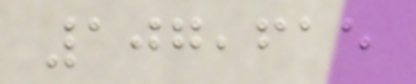107,615
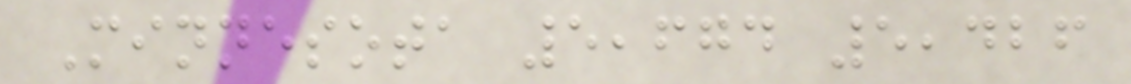Minnesota 5,674 5,426
